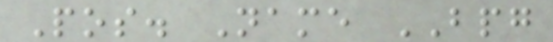Pos. Name BPG
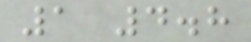1 4.8
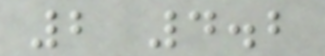2 4.2
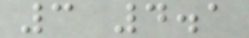3 4.1
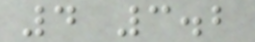4 3.2
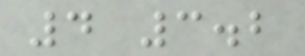4 3.2
